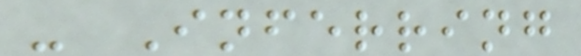- Inferring
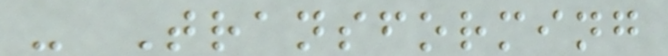- Transforming
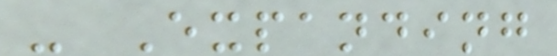- Expanding
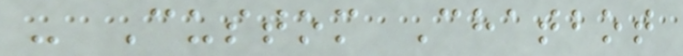- Custom Chatbot
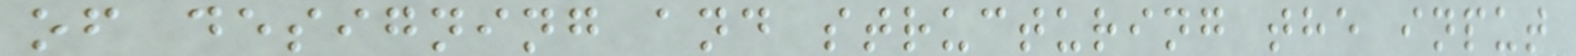of designing and structuring the input
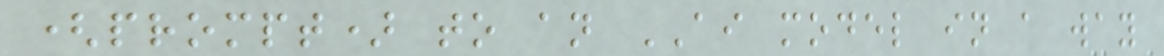(prompt) to an AI model in a way
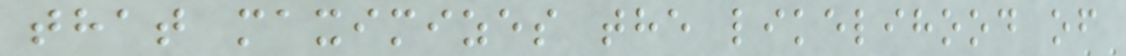that maximizes the likelihood of
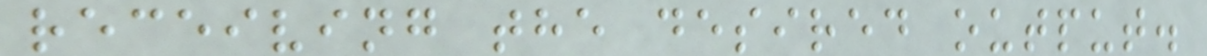receiving the desired output.
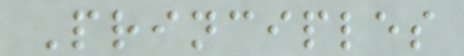Principles
